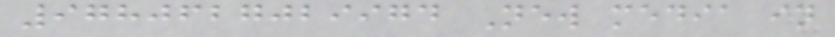9780627029974 New media in
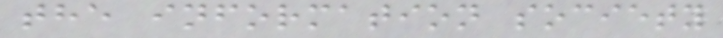the information society
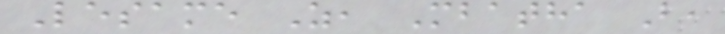Lesame Z, Mbatha B,
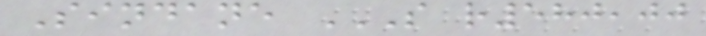Sindane S R580,00
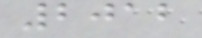2012
